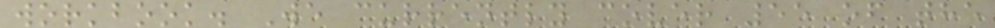workbook. We currently cover 55 of the
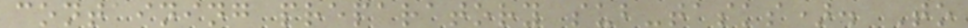containing preparatory sub-tasks). To
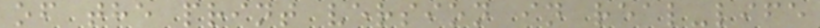of the print version in real-life
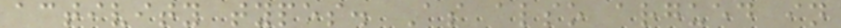activity types. As also argued in
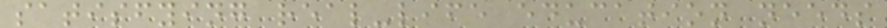satisfying real-life education needs
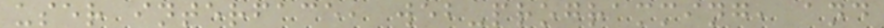user interface, web-programming, and
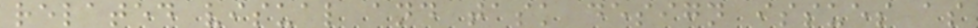related visual and task design issues as
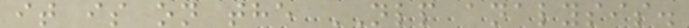it is on the NLP analysis.
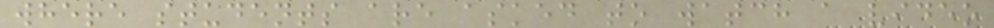where students are asked to watch a video
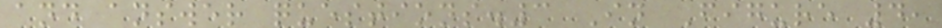and answer questions.3 In Figure 4,
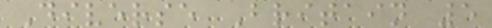Diverse Britain 5
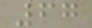67
